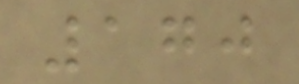170
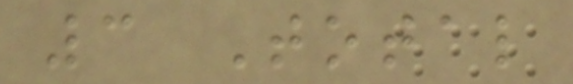3 Total
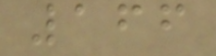166
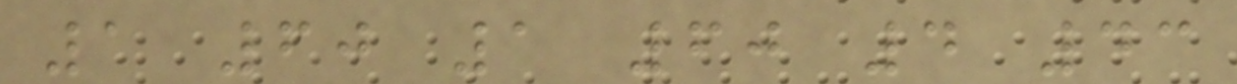1 60 1 60 4 43
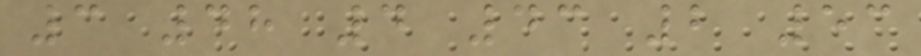3 48 4 43 2 53
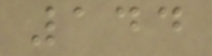144
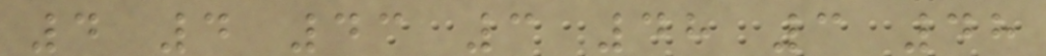4 4 43 3 48 3 48
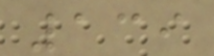139
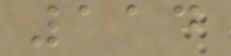114
